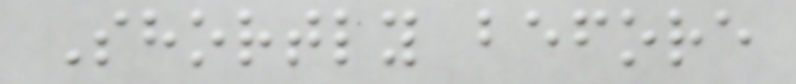Shortly before
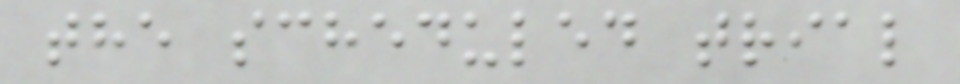the scheduled trial
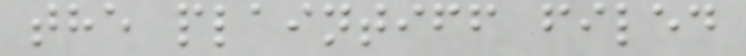the plaintiff filed
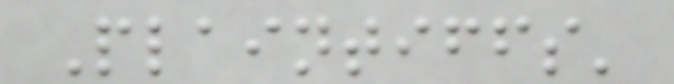Plaintiffs'
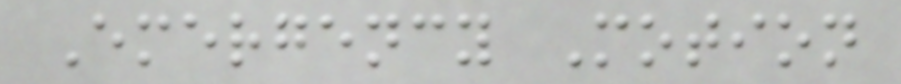Emergency Motion
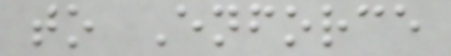to Enforce
